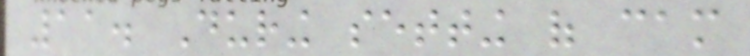11. During setting of cam
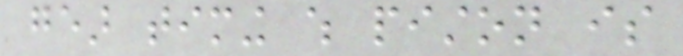gear timing which piston is
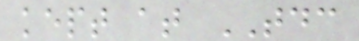kept at TDC
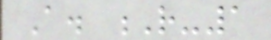A. R-1
